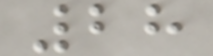28
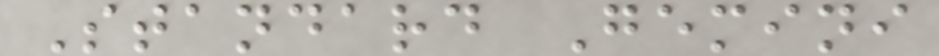Standard Gemini
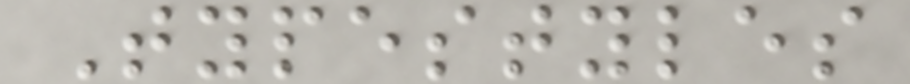Typestyles
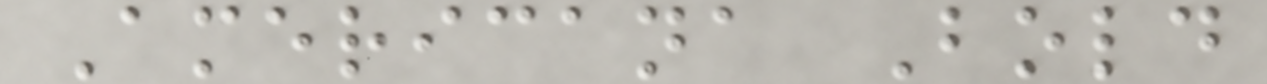Americana Bold
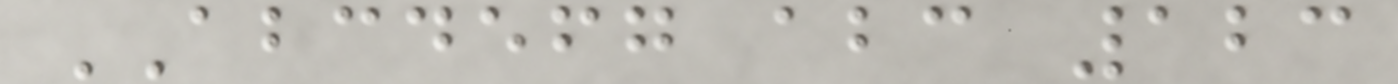ABCDEFG abc 123
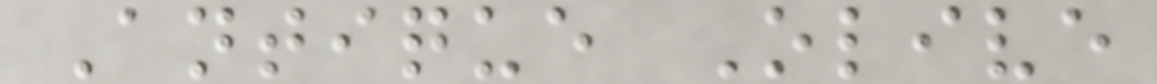Antique Olive
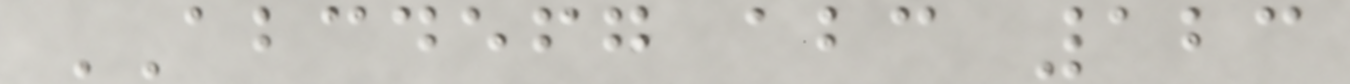ABCDEFG abc 123
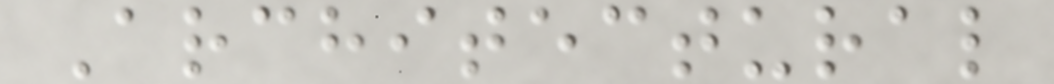Architectural
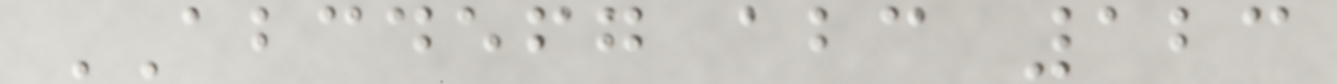ABCDEFG abc 123
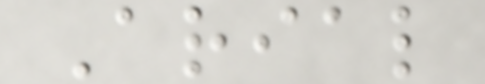Arial
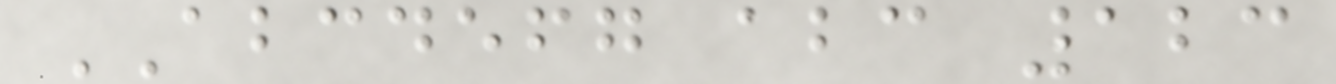ABCDEFG abc 123
